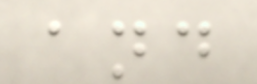and
